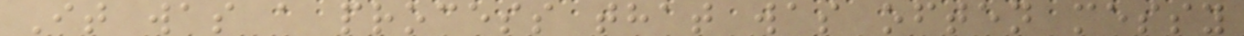It was a process that was often messy
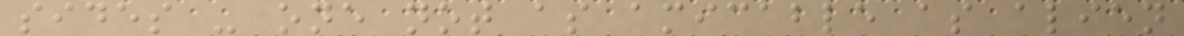sides - one not as amicable as alien
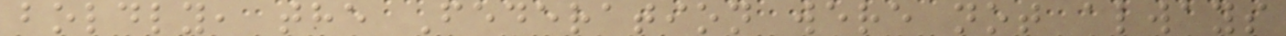boldly, the Federation were not always
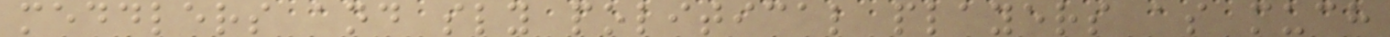meddlers and sly political players as much
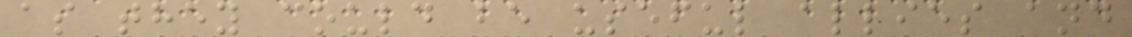as they could be useful allies and
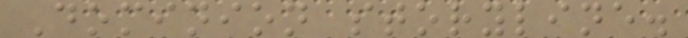Dominion storyline.
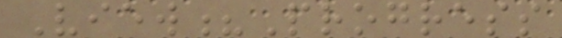View?Progress
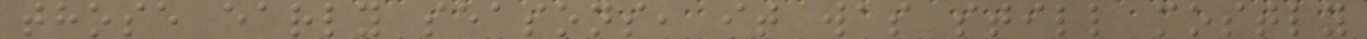those early seasons, it was still mostly
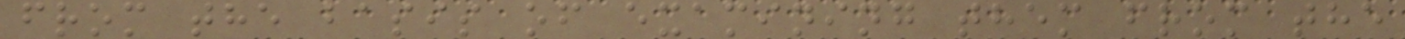from the basis of examining them from the
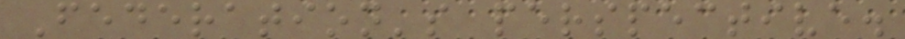Federation's perspective.
